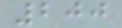200
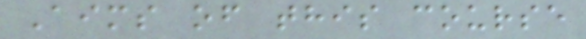Aims of this course
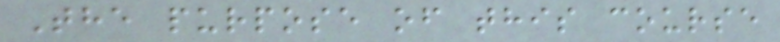The purpose of this course
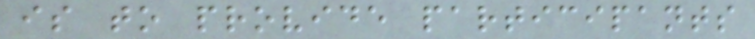is to provide participants
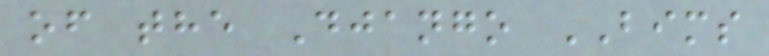of the Django BIMS
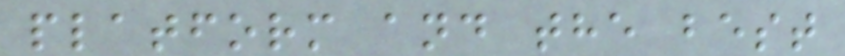platform and the best
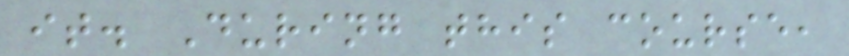it. During this course,
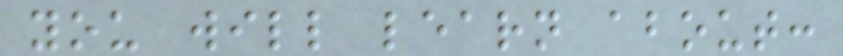you will learn about:
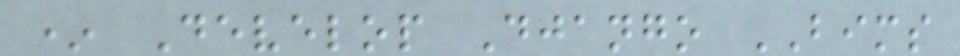* Develop Django BIMS
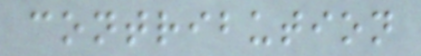contribution
